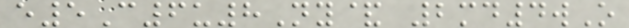e5C6u8Ny& 2md4wO
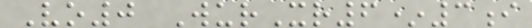Vo0 WurXr6*3i
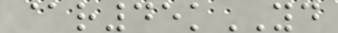@r45kYD
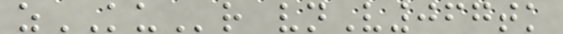zKUr vnV067tk
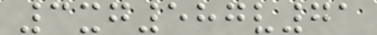3xg587v71
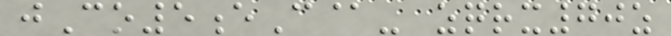jCo5eC@- zqrx70z
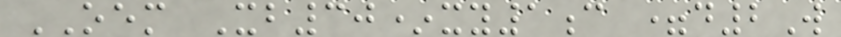OEM Xb30*xy1c =d2W
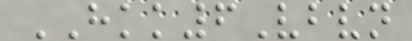HKK6Vbvn
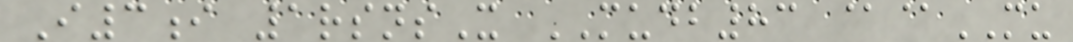I3i 1rsnsX MUDB83 @@MU
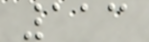113
